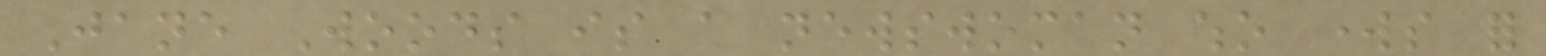Jane Woods is a newswoman who works for
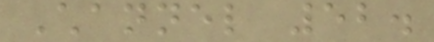Channel 52.
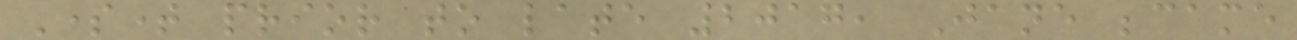Sometime prior to late 2017, Jane became
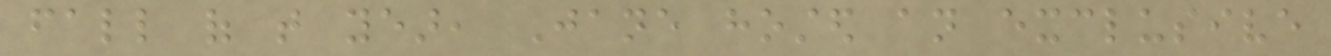fall of that year, Jane hosted an exclusive
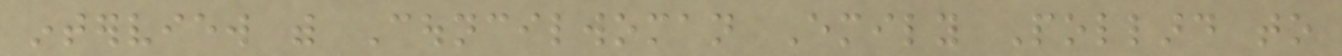interview with Councilwoman Emily Pollard to
